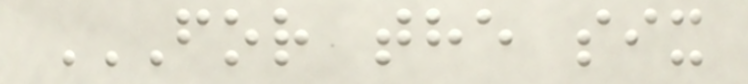FOR THE SIX
